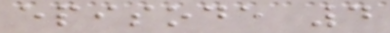episode 4
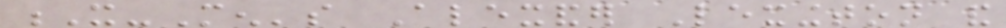X-Men's Alexander Lexington and
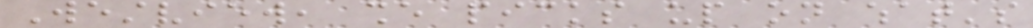Westview, she picks up on what's
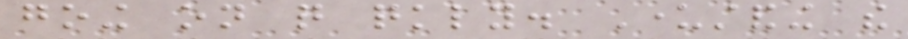going on quite quickly. Understanding the
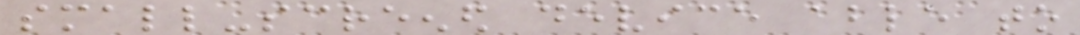small-screened device able to
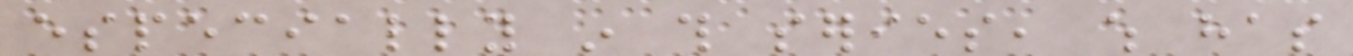especially in this series, which has
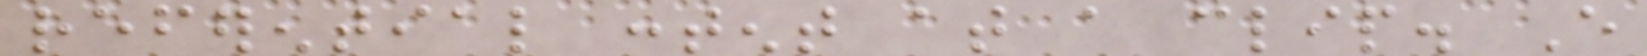referential content at a clip. Every
